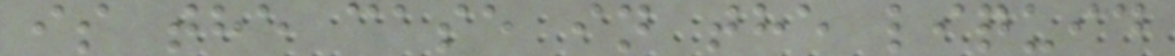is the case in the liquid
